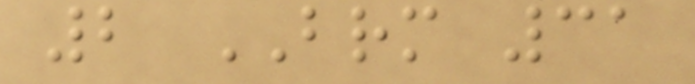2 BRM 31
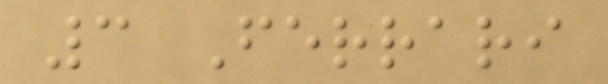3 Ferrari
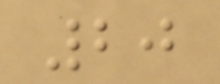20
